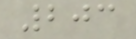203
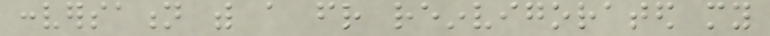conversation with a friend reinvigorated my
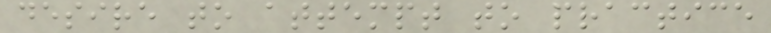desire to attempt to practice
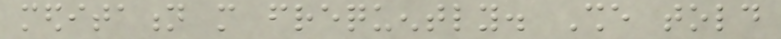meditation more frequently. She told
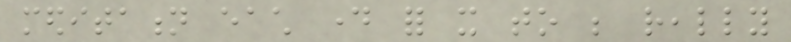meditation each day for it to be really
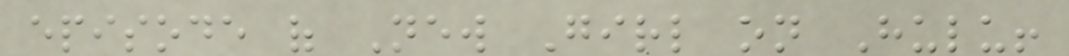episode of New Girl on Hulu!
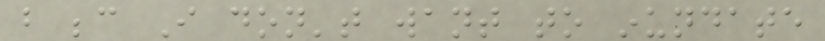but because I don't want to inundate
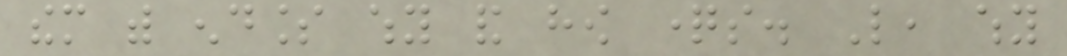them with endless why and how questions. Like, why
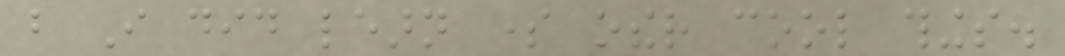but I did learn some other cool things.
